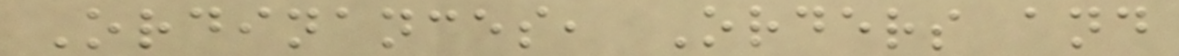Ordinances, Orders and
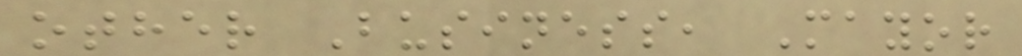other Business, Mayor
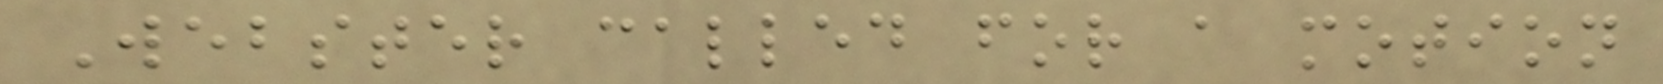Webster called for a motion
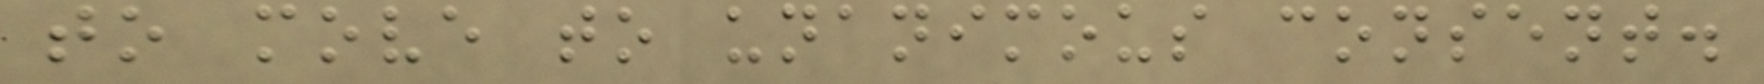to move to unanimous consent.
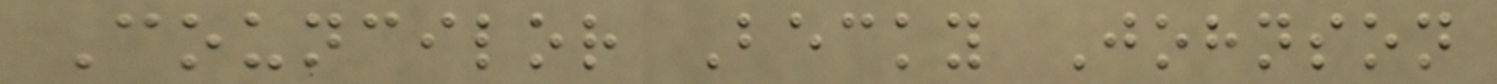Councilor Becky Johnson
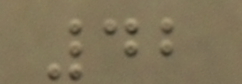42
